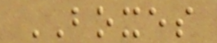BOXES
